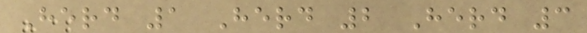Herd 1 Herd 2 Herd 3
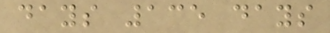days 135 days
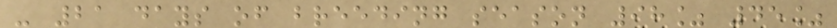- 21 days of breeding season 98% 45%
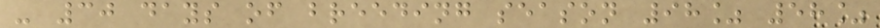- 30 days of breeding season 98% 58%
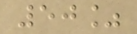50%
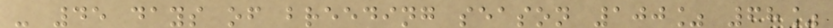- 45 days of breeding season 100% 68%
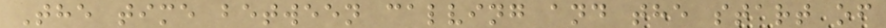The time between calving and the start of
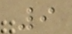9
